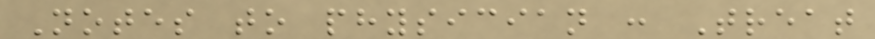Notes to physician : Treat
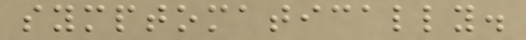symptomatically.
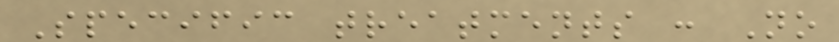Specific treatments : No
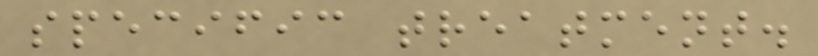specific treatment.
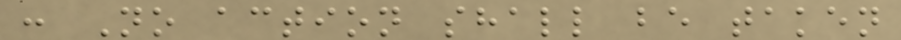: No action shall be taken
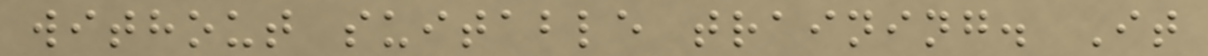without suitable training. It
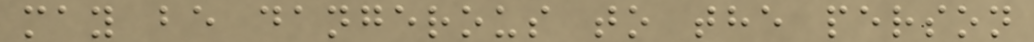may be dangerous to the person
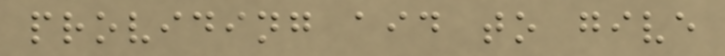providing aid to give
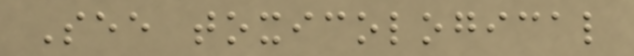See toxicological
